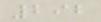292
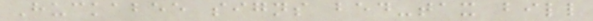Huckabee signs bed-tax bill
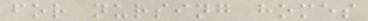for nursing homes
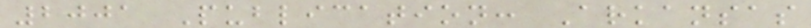2001 Publication: Arkansas
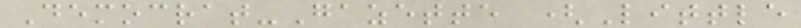Democrat-Gazette (Little
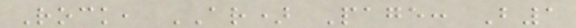Rock, AR) Page: B1
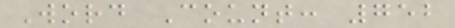Word Count: 752
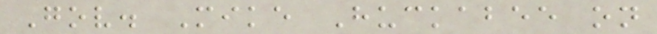Gov. Mike Huckabee on
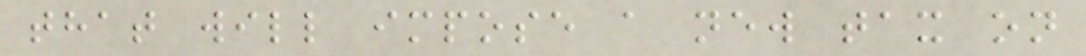that will impose a new tax on
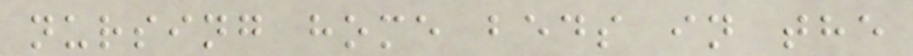nursing home beds in the
